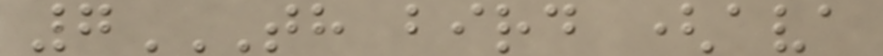7TH BIRD (AVA
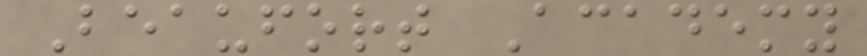Beaufort Academy
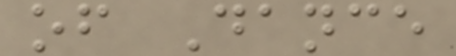of Dance
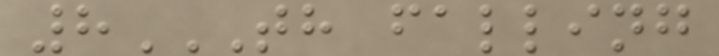8TH FALLING
